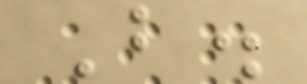B.
